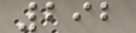292
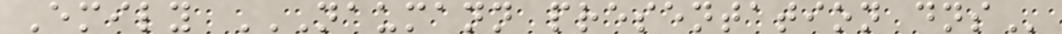Emily NAUMANN PRESENTATION DNS
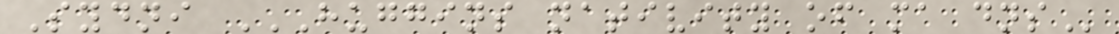Sydni HUGGINS NATIVITY OF MA DNS
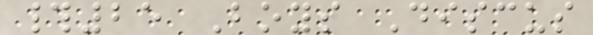#25 Boys Discus
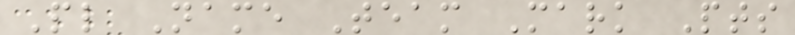Pl Name Team Mark Pts
